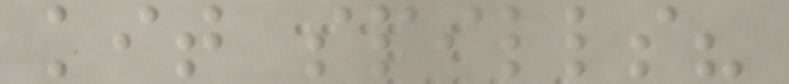kit spills?
